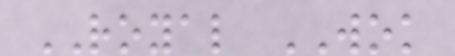ROYAL WOK
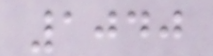1040
